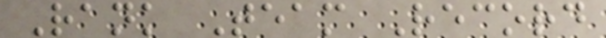Rank Team Record
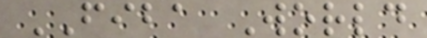FIBA World
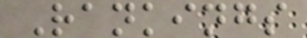Rankings
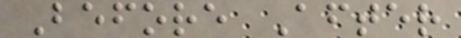Before After
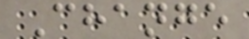Change
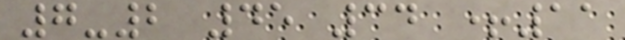7-2 45 34 +11
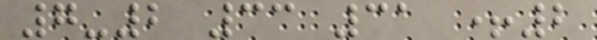7-2 33 31 +2
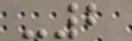-2
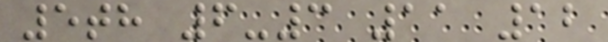5th 6-3 11 12
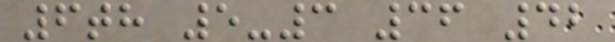6th 5-3 36 42
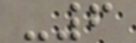-6
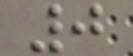0
